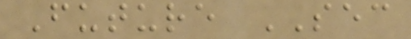Future SEC
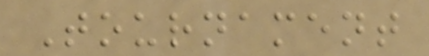Tournament
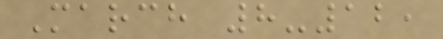March 8-12,
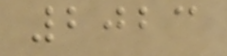2023
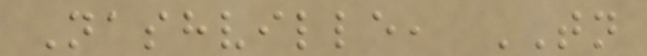Nashville, TN
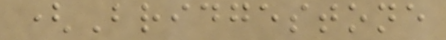(Bridgestone
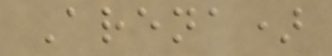Arena)
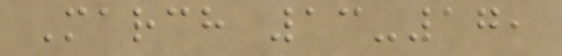March 13-17,
